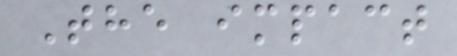The impact
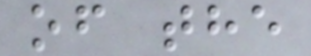of the
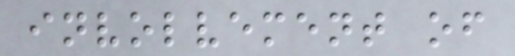involvement of
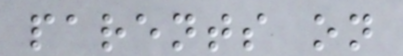parents on
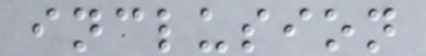inclusion
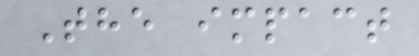The impact
